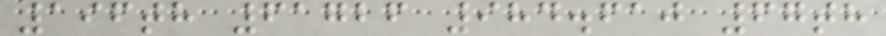196th 61726 984.610 67th
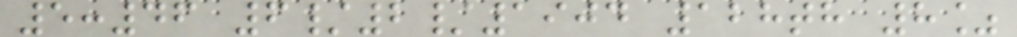5:46 6/2/1904 128th 8%
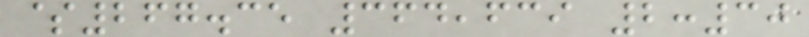$267.35 364,639 2:30
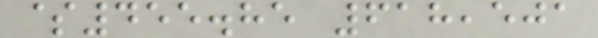$455.85 618,501
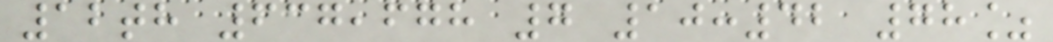12th 637,678 7 10:42 78%
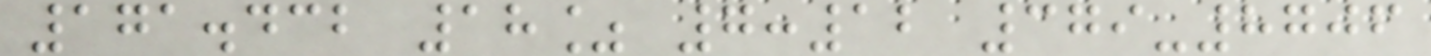171.432 18% 7:12 379-8706
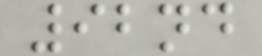92nd
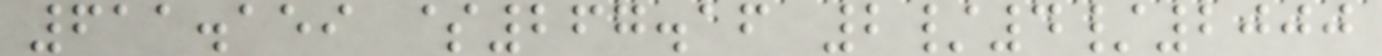611.159 $267.16 2/4/2000
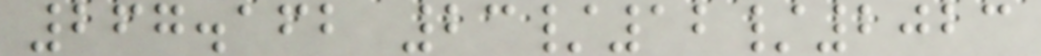267.162 23/12/2023
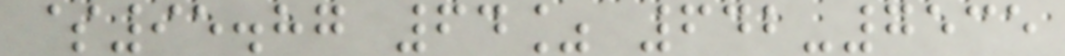$95.87 64% 642-7535
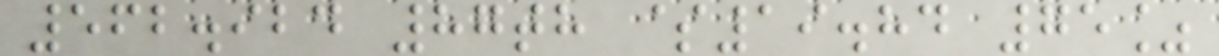562.924 87th $19.84 75%
